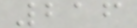216
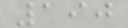190
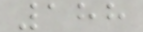188
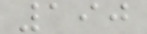190
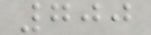700
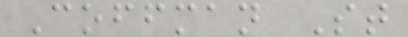Coffman St
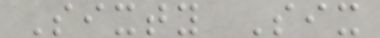Sixty Six
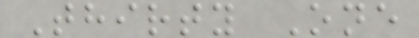Thirty One
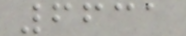6631
